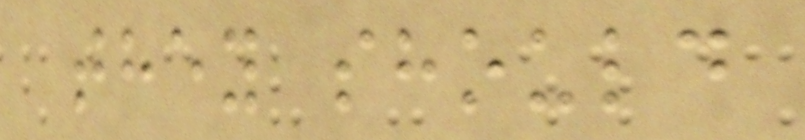they should
